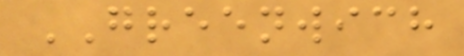GREENWICH
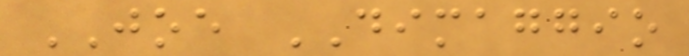JOE DIMAGGIO
